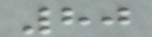80
